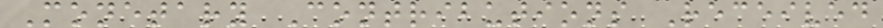Monetary Contributions Received
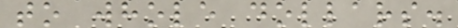to whole dollars.
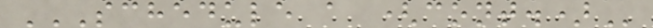SCHEDULE A (CONT.)
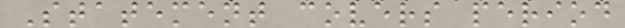Statement covers period
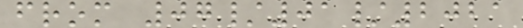from 07/01/2021
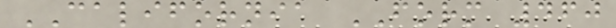CALIFORNIA FORM 460
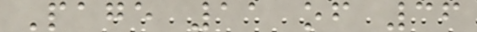Page 11 of 36
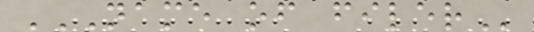NAME OF FILER
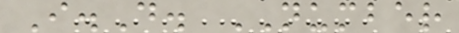I.D. NUMBER
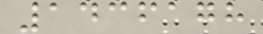1436178
